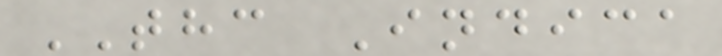THC Indica
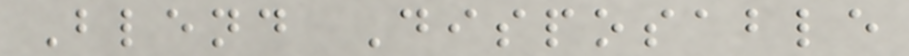Blend Disposable
